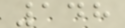148
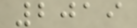2019
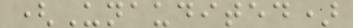(Unaudited)
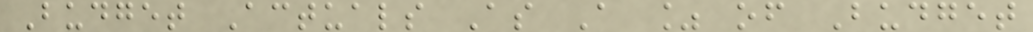Budget Actuals As A % of Budget
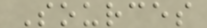Sources
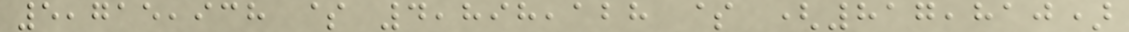5,715,938 $ 4,898,128 $ (817,810)
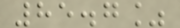85.7%
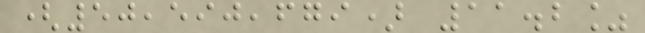(50,590,679) 11.2%
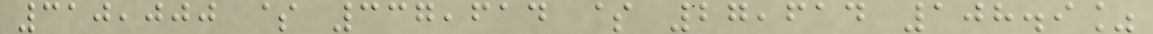310,000 $ 337,614 $ 27,614 108.9%
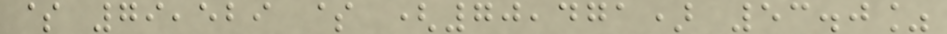$ 79,529 $ (70,471) 53.0%
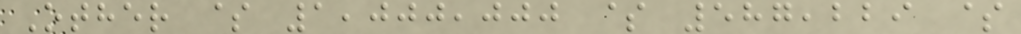Other $ 1,000,000 $ 587,229 $
